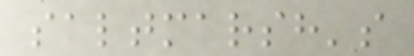saltmarsh's
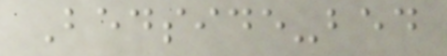Bedside-bed
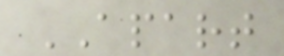APART
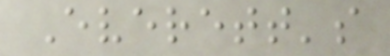Everett's
